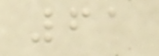61
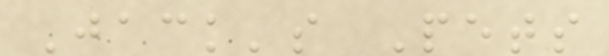Jack's Pets
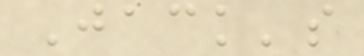Jack's
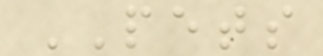PETS
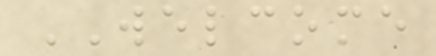WELCOME
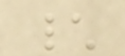\
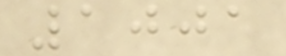1001
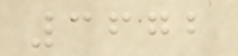3672
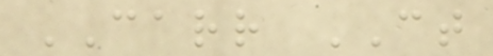CARR CT
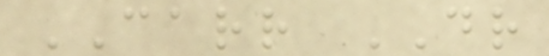CARR DR
